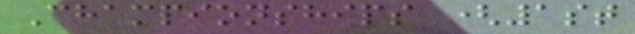Championships (1st
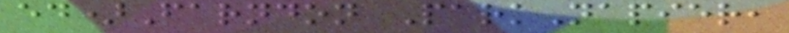ed)Farndon ParkNapier,
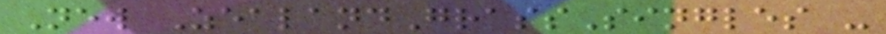New ZealandGrassSingles -
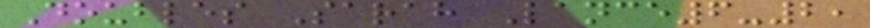Doubles Sarah Lance6-2,
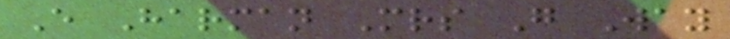E Harman Mrs G Way
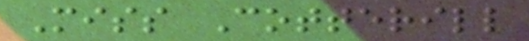Miss Cotterill
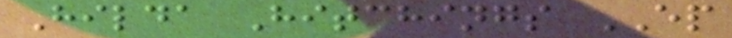Hilda Hitchings EP
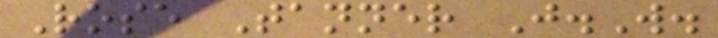Rose Tanner J.W.
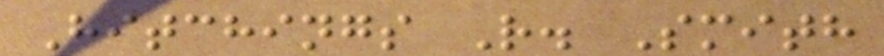Hitchings R. Smith
